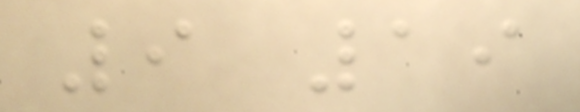9 19
